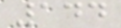144
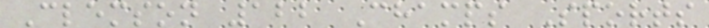Clemson 122 Champs Sports
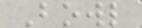Bowl
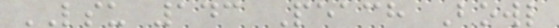LSU 143 Peach Bowl
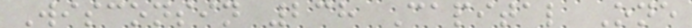Wisconsin 238 Capital One
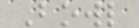Bowl
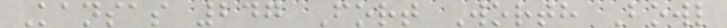Kansas 247 Fort Worth Bowl
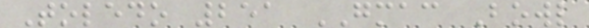Toledo 251 GMAC Bowl
